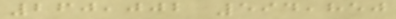260,002 594,850
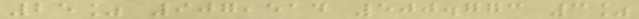25% 907,514 500.773 3%
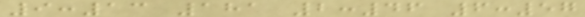9:13 181 2:46 6:57
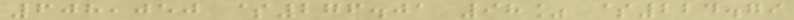608,050 $276.01 98% $224.79
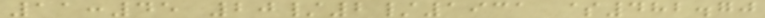11:45 20/2/1931 $482.70
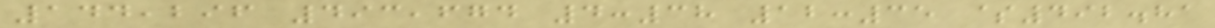144,296 493,674 4:38 12:35 $492.81
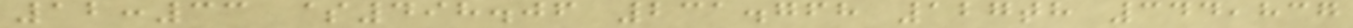12:33 $498.06 231.768 127th 344,837
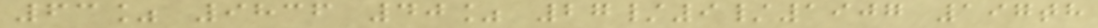63% 9836 40% 27/9/1907 197th
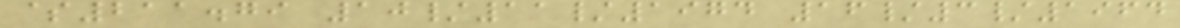$211.79 10/11/1974 16/3/1964
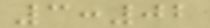3:02
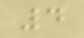4
